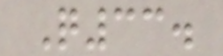Q33.
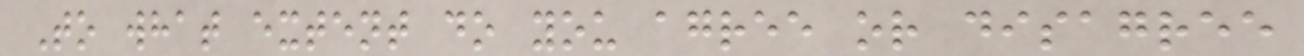To what extent do you agree or disagree
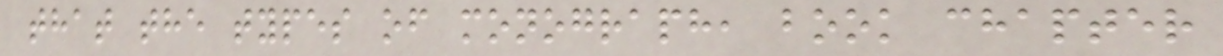that the types of monograph, book chapter
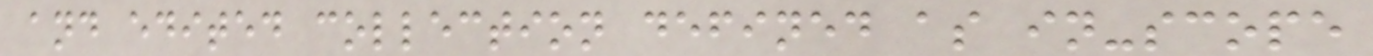and edited collection defined as in-scope
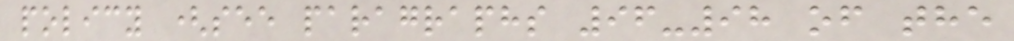policy (see paragraphs 96-98 of the
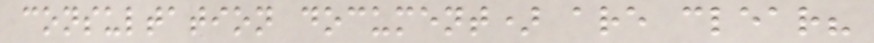consultation document) are clear?
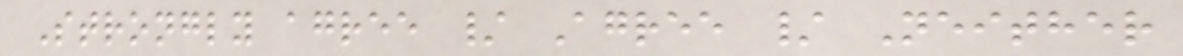Strongly agree / Agree / Neither
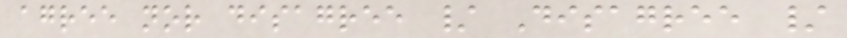agree nor disagree / Disagree /
